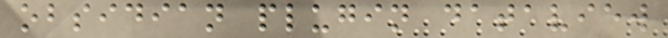obsidian plugin dataview
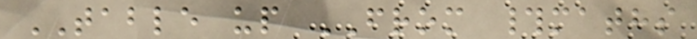TABLE up FROM #maths
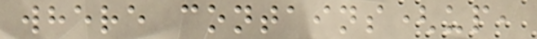where contains(up,
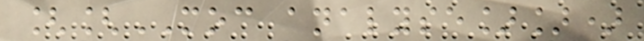[[MOC analyse]])
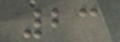23
